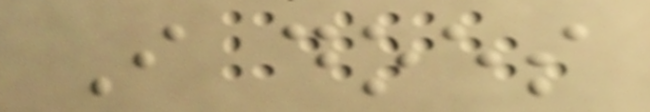I does
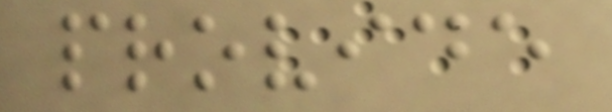provide
